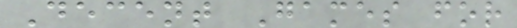Decent Games for
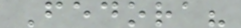Fedora?
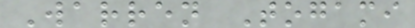Warren Togami
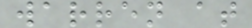warren at
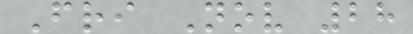Fri Nov 28
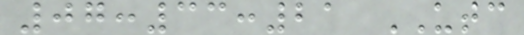07:33:21 UTC
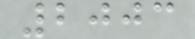2003
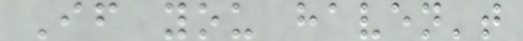If you haven't
